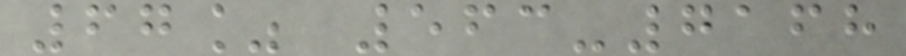67% 563-7168
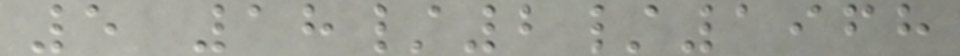5 18/2/1968
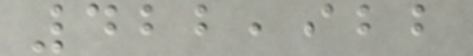422,922
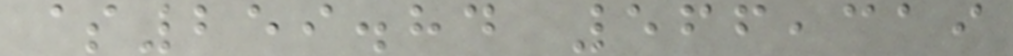$259.84 566,319
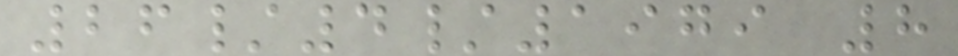26/4/1979 8
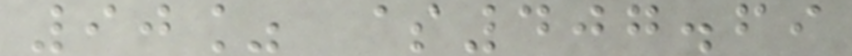90% $407.69
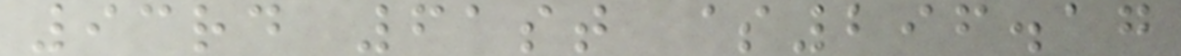93rd 61st $296.17
